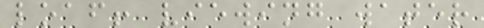loaf! viewing water
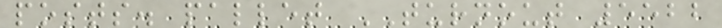posts. pallet TURNOUT 5522
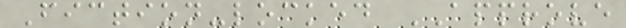Fiction-locked APPROVE
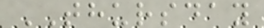THURSDAY
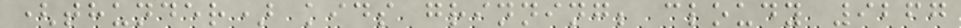(thunder) kids grinning; cloudy 9267
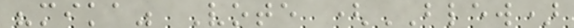"mika" Vote (BLEW)
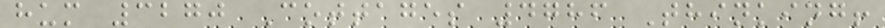hum 3270 Cottages 4786 Thinking!
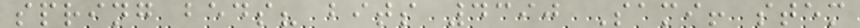spring beds? bits 4390 Sami! stem
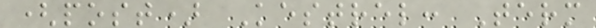(post) Kestrel: Term
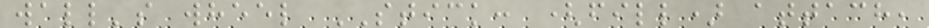wall's wheel STICK: (fill) attach,
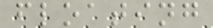floating
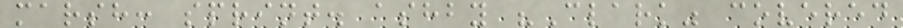marsh: sprint. ashby "Clark" covered
